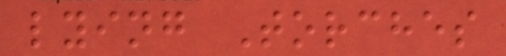lying Torches
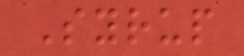Syrup
